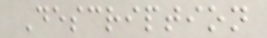Description
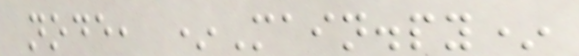node, *Main.py*
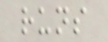runs
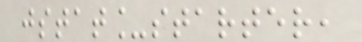jstat_starter,
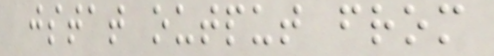jstat output from
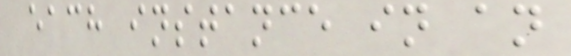each instance in an
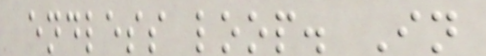endless loop. In
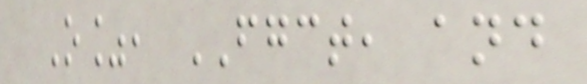O%, FGCT, and
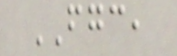FGC,
